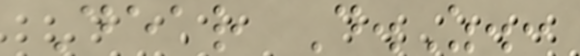Dear D.Z.:
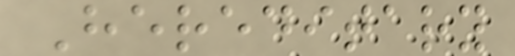Hereditary
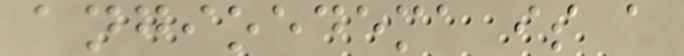angioedema is a
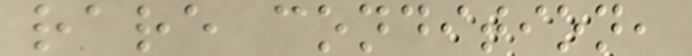rare condition,
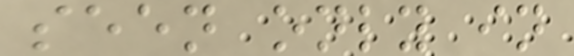seen only in
